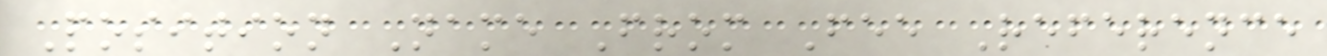Position Name From Fee Reference
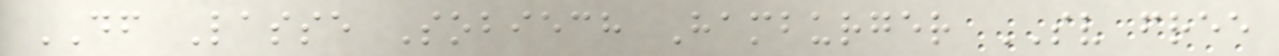DF Lasse Sobiech Hamburger SV free
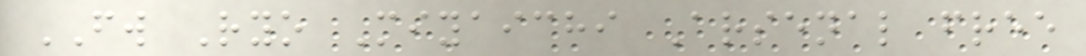FW Ryo Miyaichi Arsenal free
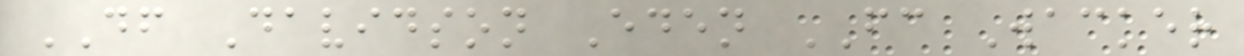DF Davidson Eden FC Wacker
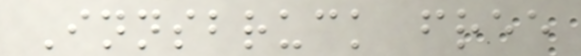Innsbruck free
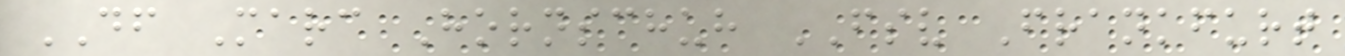DF Marc Hornschuh FSV Frankfurt
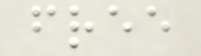free
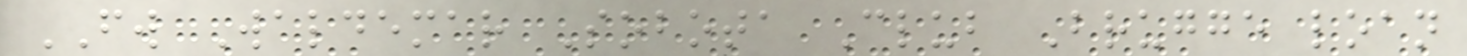FW Waldemar Sobota Club Brugge loan
